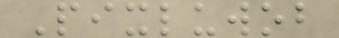Pixluwob
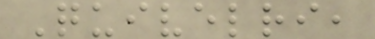Quivelri,
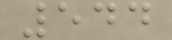544
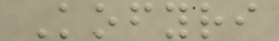Kofyri
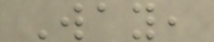Way,
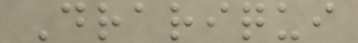Drariqui
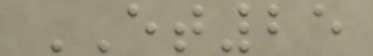ET25
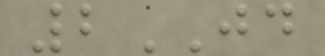2JD
